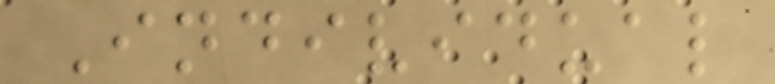Individual
